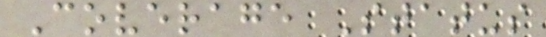Coverage Status
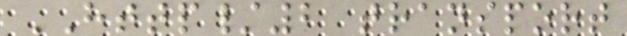HTTP/2 transport
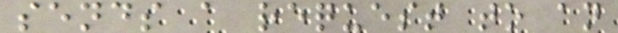sends a request to an
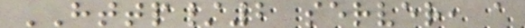HTTP/2 server, a
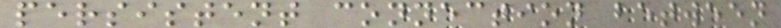persistent connection between
